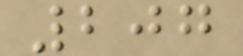207
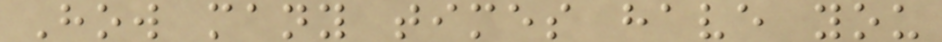How many times have you
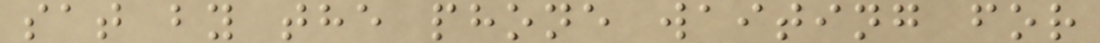sat by the phone waiting for
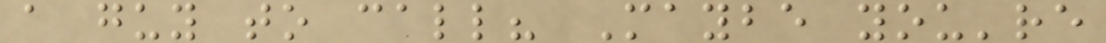a guy to call? Maybe you're
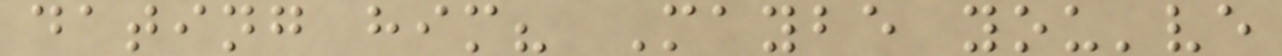dating him? Maybe you've
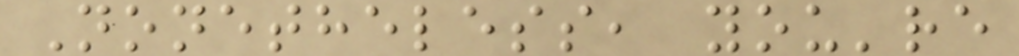Nonetheless, you're
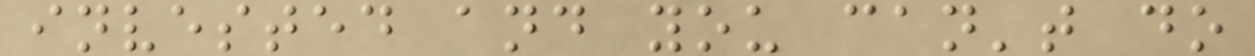invested and you can't do
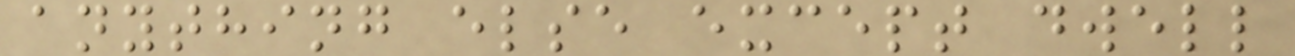anything else except dwell
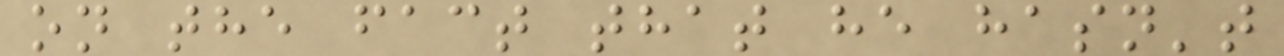on the fact that he hasn't
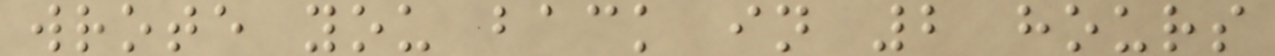wrote you back in 2 hours
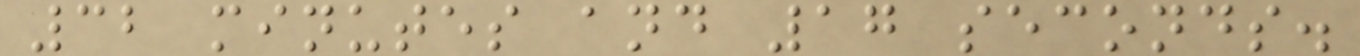32 minutes and 17 seconds.
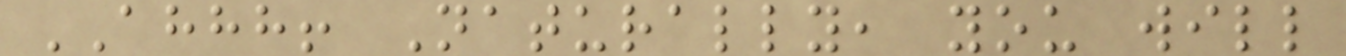AHHH! Naturally, you will
